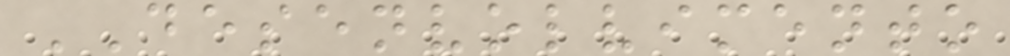DESENVOLVIMENTO
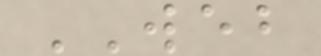WEB
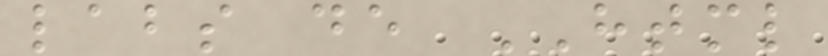labs de HTML
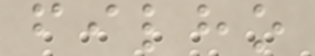filho
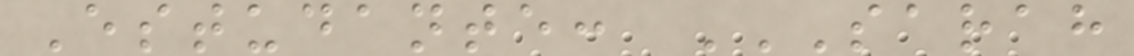Estudante: SARAH
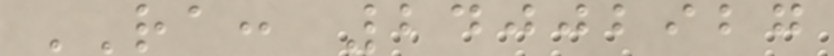RA: 24002927
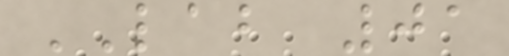LAB 01
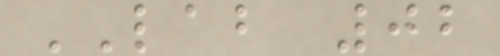LAB 02
